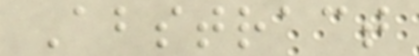Abstract
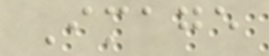Image
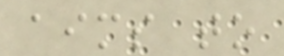aims to
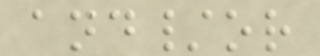and/or
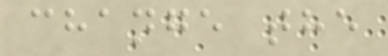change the
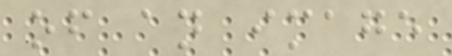of an image
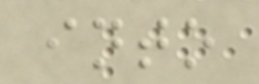into
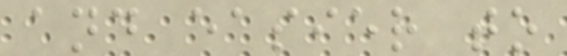and easier to
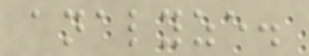analyze.
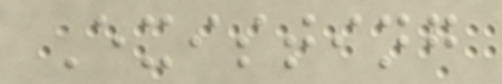Existing
